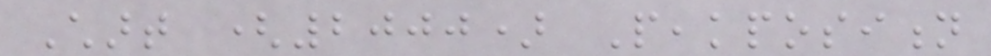Chart (2000) Peakposition
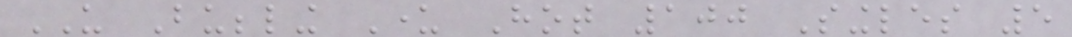US Bubbling Under Hot 100 Singles 5
